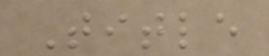Title
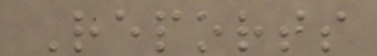Reports
